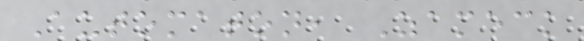Automaton, Zameck
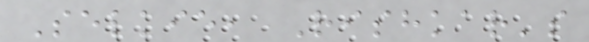Selkie, Rishkar's
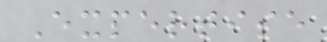Expertise
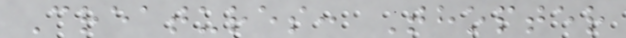Creatures: Thopter
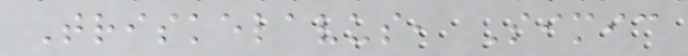Triskelavus, Simic
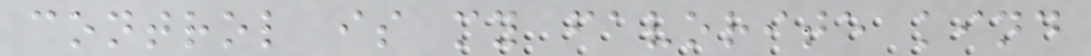control is my favorite kind
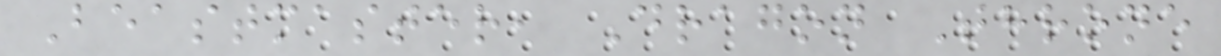Beastmaster, Dragon Throne
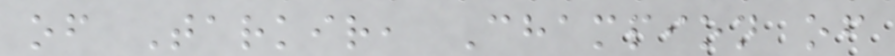of Tarkir, Champion of
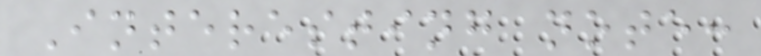Interesting note:
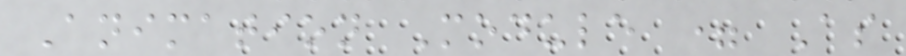Animation Module = As
